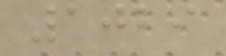1029
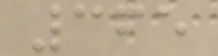365
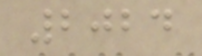2024
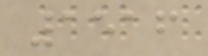1516
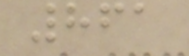861
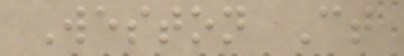Weston Ct
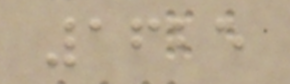1625
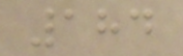184
